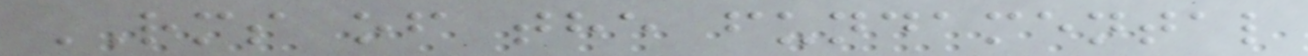RMS of the fundamental
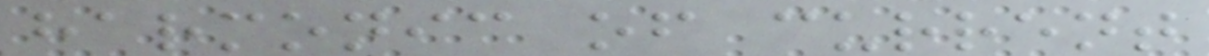harmonic of current
